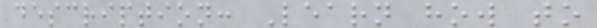description: Learn how to
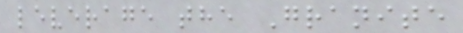leverage the Granite
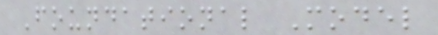Foundational Model
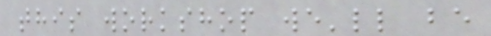this workshop we'll be
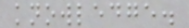knowledge.
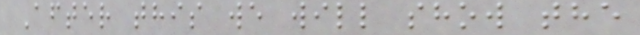After this we will show the
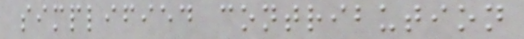simplified contribution
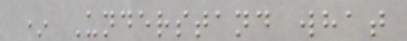* Understand what
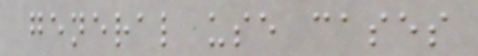general use cases
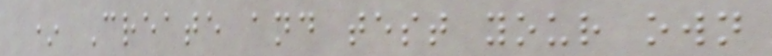* Create and test your own
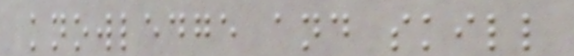knowledge and skill
